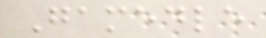Gamedle
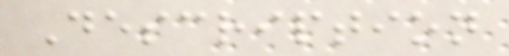Description
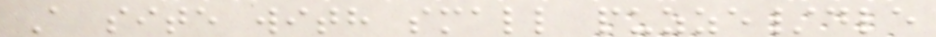A site with small puzze/dle
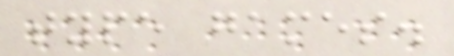type games.
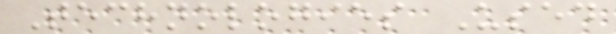Technologies Used
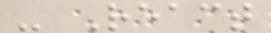- React
